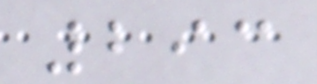293
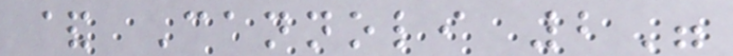& Cannoli 2"
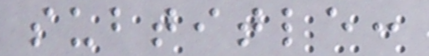subtitle:
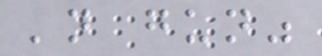'n gun"
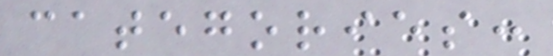categories:
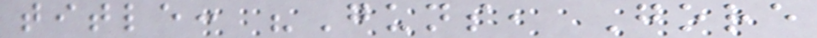title: "Guns, Gore
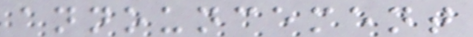announcement
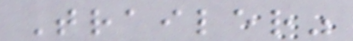Trailer"
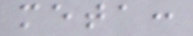meta:
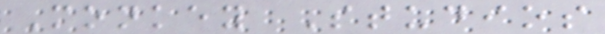Monkey Studios
